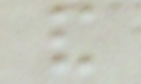and
